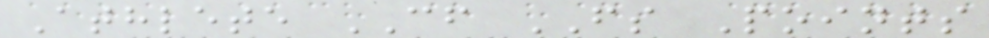Athlete CF FS Points
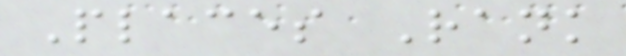Places Rank
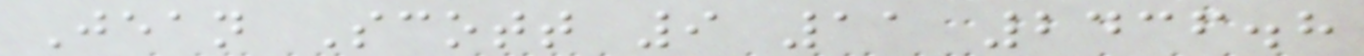Jean Scott 9 11 2436.8
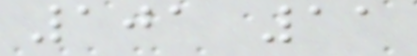101 11
